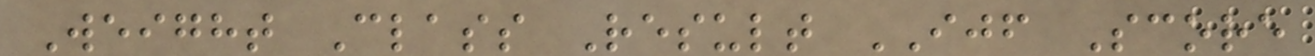Weight Class Result IJF Score
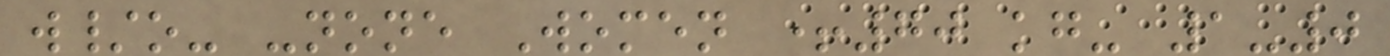w/o- -none Women +70 kg- 1-0
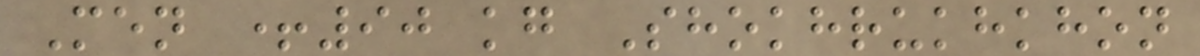Men +90 kg Shokhrukhkhon
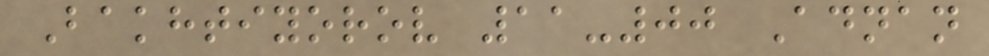Bakhtiyorov 11-00 Adnan
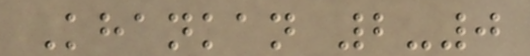Khankan 2-0
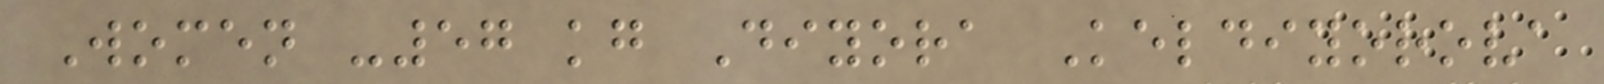Women -57 kg Diyora Keldiyorova
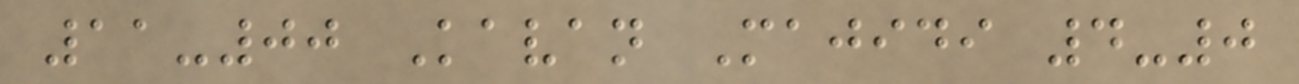11-00 Kavan Majidi 4-0
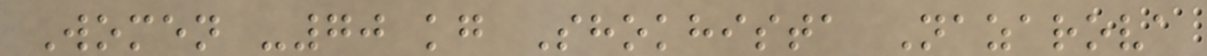Women -70 kg Shokhista Nazarova
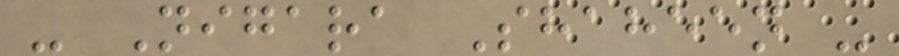- Nigara Shaheen -
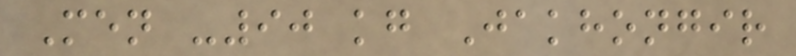Men -90 kg Jakhongir
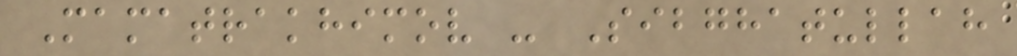Mamatrakhimov - Sibghatullah
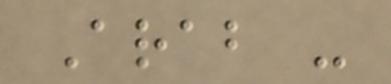Arab -
